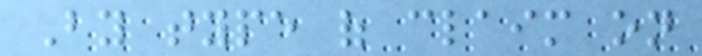By type of claim on
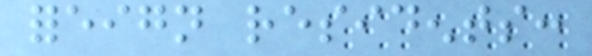foreign residents:
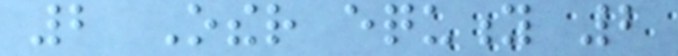2 Other equity 2
